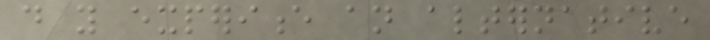do you experience an alternative
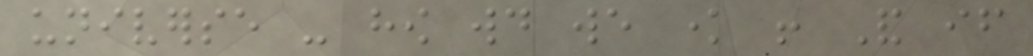universe - how would we know ! And if
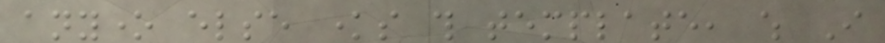anyone else knows this template, which I
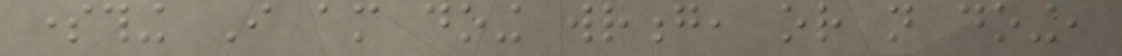something I am doing wrong, or not doing,
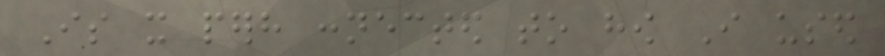Is it perhaps connected to how I used
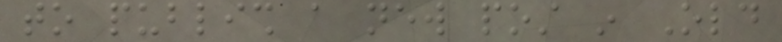to publish a new post in Old
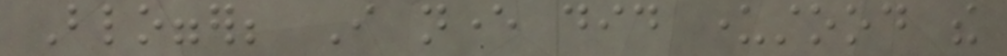Blogger; I never did understood the
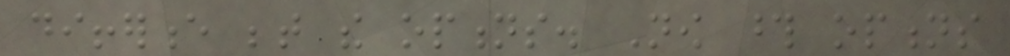difference between the options. Now those options
